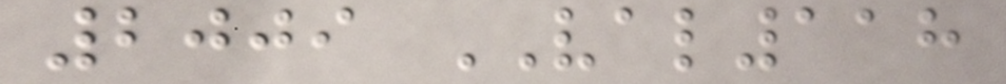2009 VAL118
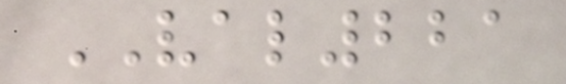VAL221
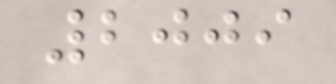2009
